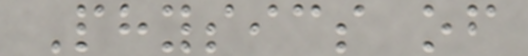Physics of
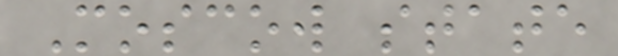Moscow state
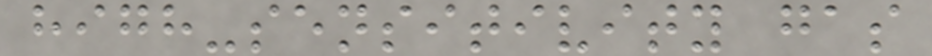high-sensitivity gas
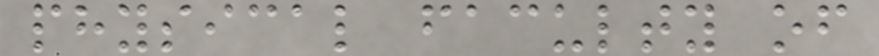physical faculty of
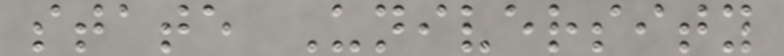state University
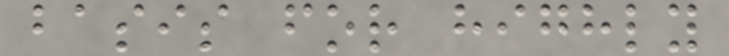basis for highly
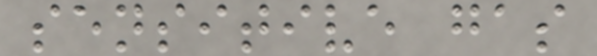sensitive gas
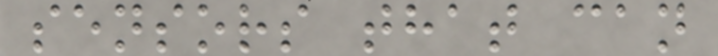sensors that can
